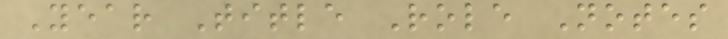Year Title Role Notes
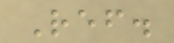Ref.
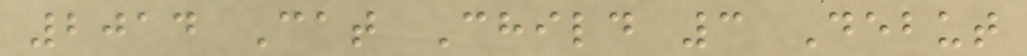2014 Cat Child 3 Debut
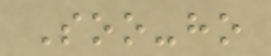Soo-ho
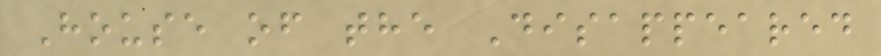House of the Disappeared
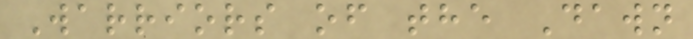Warriors of the Dawn
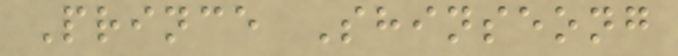Prince Shinseong
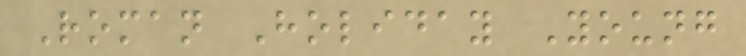Roman Holiday Young
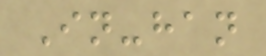In-han
